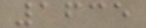1635
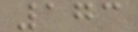173
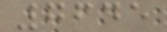7645
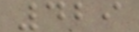429
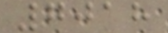7018
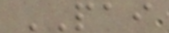PAI
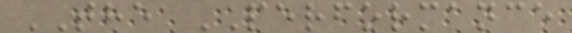THE PERFORMANCE
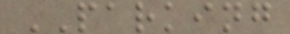PARKING
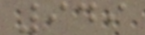949
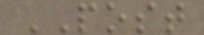POST
